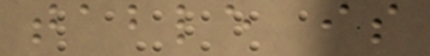table is
